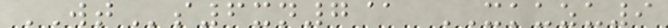WTs6xn7@ XKUZU9
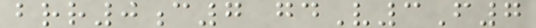brr0c7 gdV3F7
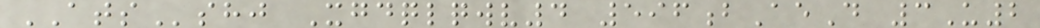ATSshj Xgdqlqwv4 596bAeD 3U2
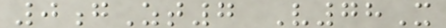0gZt7 V78X
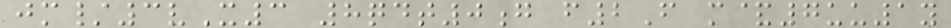jm/3vX3 8qdt0g f2F m&7uu1y
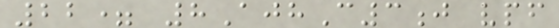22= 8AjhC3j vpf
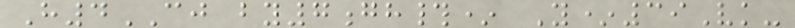H4CJ by7gh#* Y*39Vk-
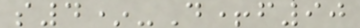s4*-D+f90
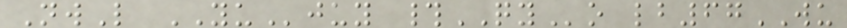NwL YUjuy #QYo lb67WU
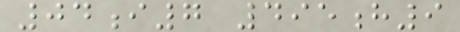04i7 495h9
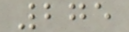275
